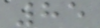85
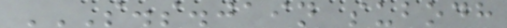S.S.JAIN SUBODH
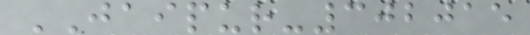JAIPUR-302015
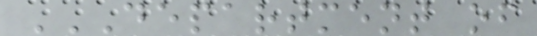DEPARTMENT OF
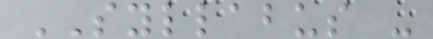SYLLABUS -
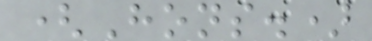(Hons.)
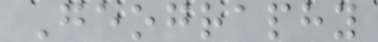Geography
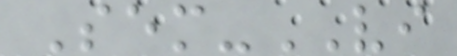Sem-VI
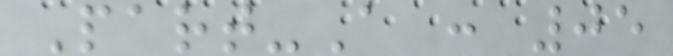Part-A : 05
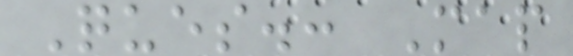Ques.: Map
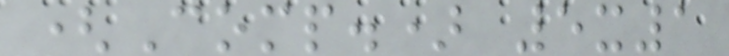(Comp.) 5x1
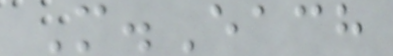M.Each
